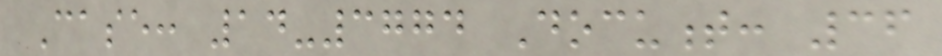Case: 14-3774 Document: 36
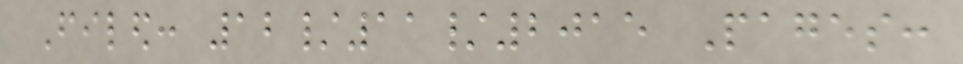Filed: 12/11/2015 Pages:
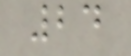24
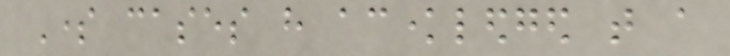Some cases have acknowledged that a
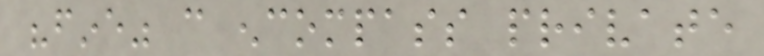"fine" can encompass private
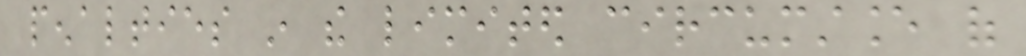penalties in the limited circumstance of
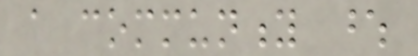a community whose
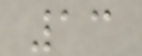13
